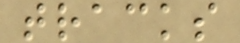tracks
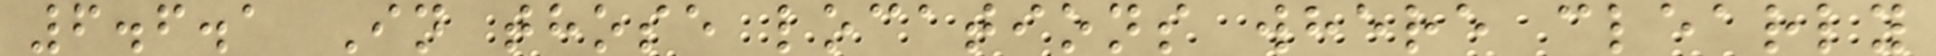6.6.1 In those locations where clearly
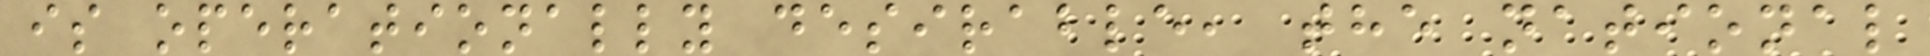is operationally desirable, the national
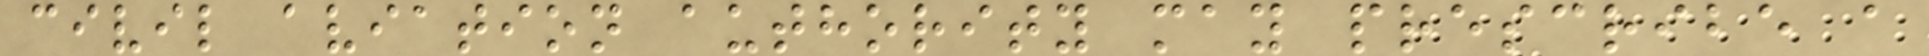civil aviation authority may prescribe a
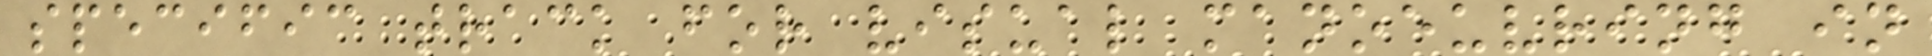specific track for visual manoeuvring in
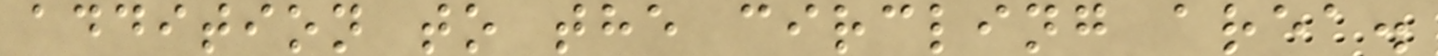addition to the circling area.
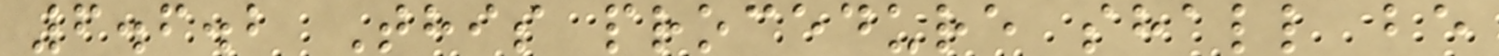6.6.2 This procedure shall be
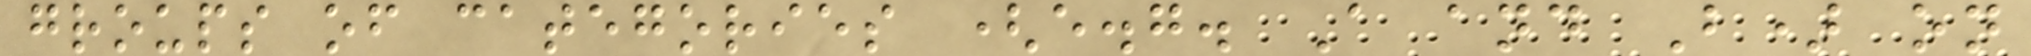groups of categories (e.g. A and B) on
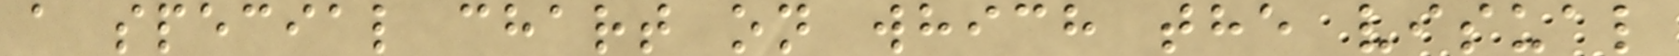a special chart on which the visual
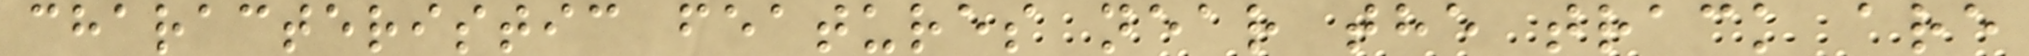characteristic features near the track are
